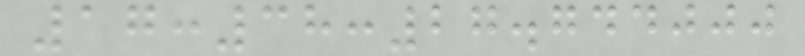17:38:27.744000
